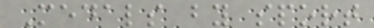Medals by sport
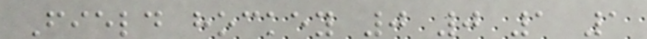Field hockey 0 0 1 1
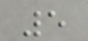5
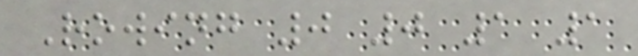Rowing 0 0 1 1
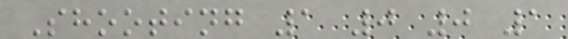Shooting 1 0 0 1
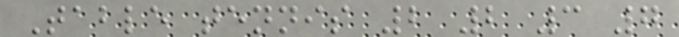Table tennis 2 2 3 7
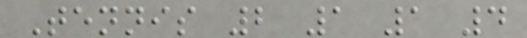Tennis 2 1 1 4
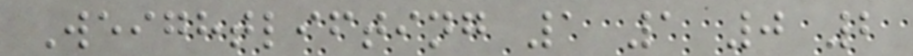Weightlifting 1 1 0 2
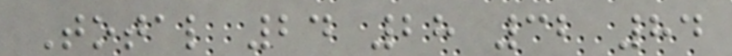Total 24 28 32 84
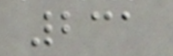231
